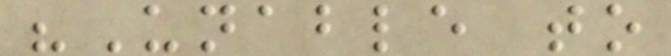"Unable to
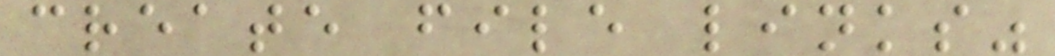create file links"
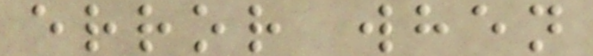error when
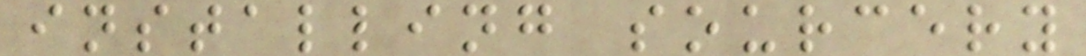installing sourcery
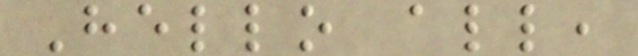Hello all,
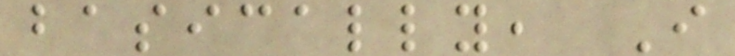basically, I
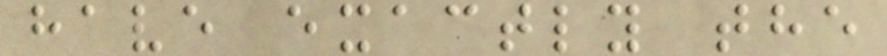have exactly the
